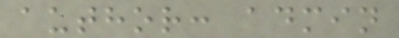author: admin
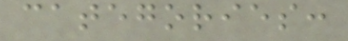categories:
